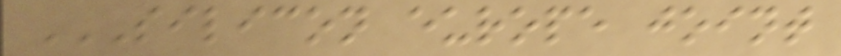SILICON EUROPE JOINT
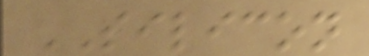SILICON
